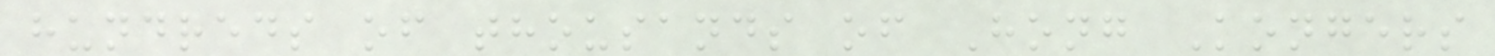hundreds of thousands of Hong Kongers
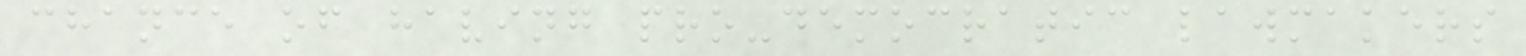chance of having pro-democratic lawmakers
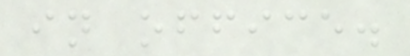in office.
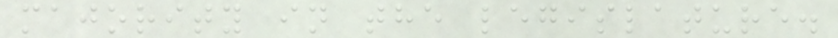majority in the legislature.
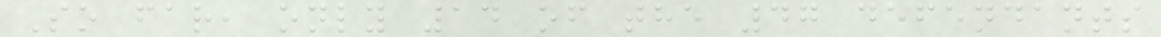So far, only 14 of the 47 defendants
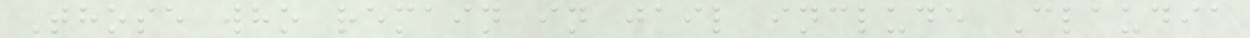Those who remain in jail include Claudia
